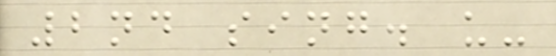2nd sing. u-
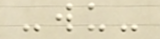-wu-
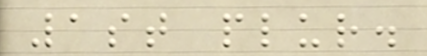1st plur.
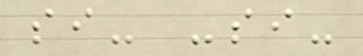si- -si-
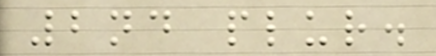2nd plur.
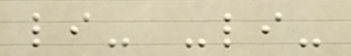li- -li-
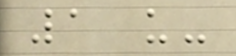1 u-
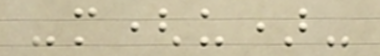-m(u)-
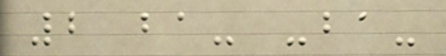2 ba- -ba-
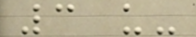3 u-
